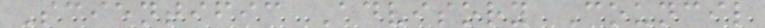Scientific Advisory Council
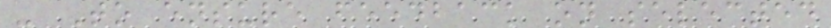- To ensure feedback on selected
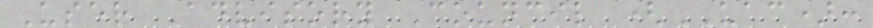User Advisory Council (UAC):
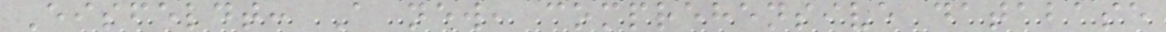Eisfeldt: A new, comprehensive database
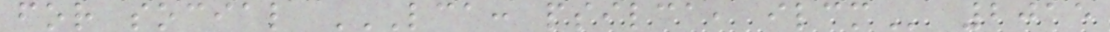for social LCA: PSILCA, ILCM 2015
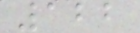122
